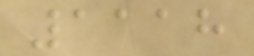1118
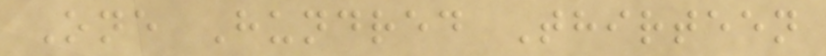One Hundred Thirteen
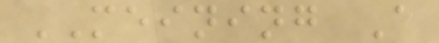MEINING A
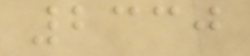2330
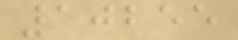10255
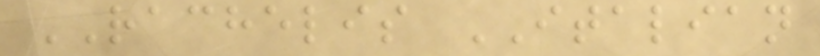RACHELIS ITALIAN
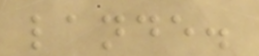lande.
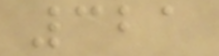321
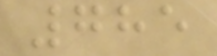785
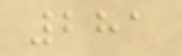281
